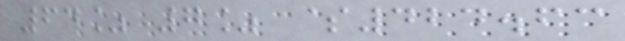64% 7% $424.63
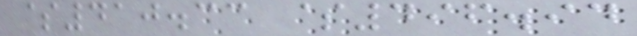$410.33 $496.94
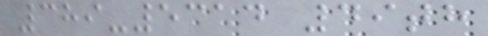389-5314 49th
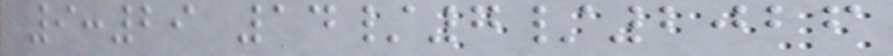9:29 14/7/2026
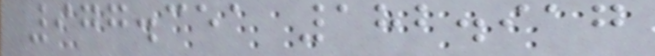977.351 182.917
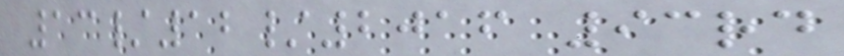13/12/2016 93rd
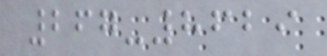267-8629
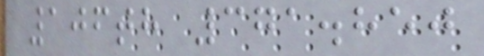106th 371.850
